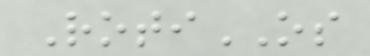RotiOS
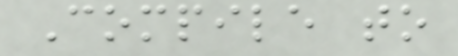Compile to
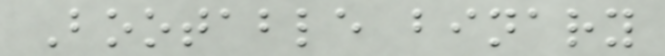Bootable binary
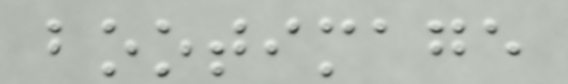bootimage
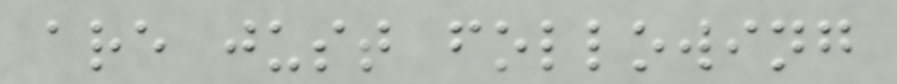are just following
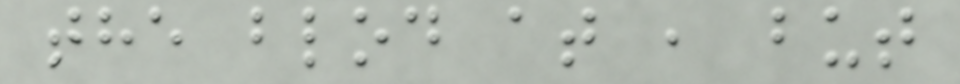the blod at , but
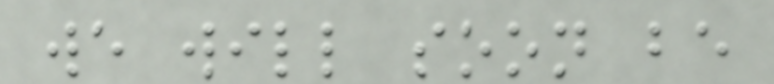we will soon be
